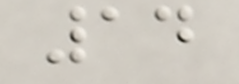14
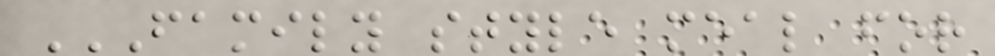FAMILY STYLE MEAL FOR
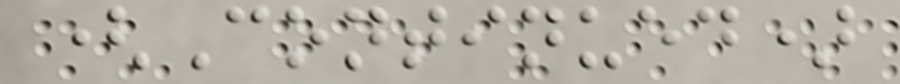(Continued)
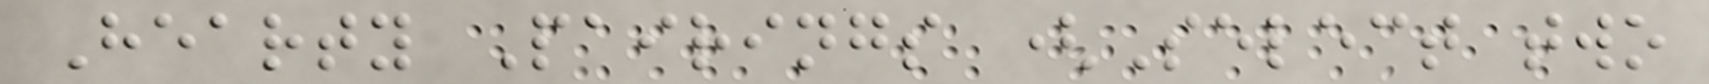Hearty Pairings (Select two
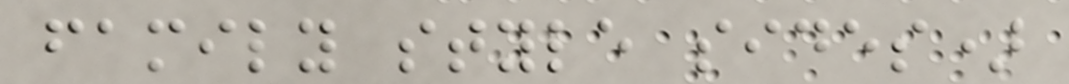family style sides)
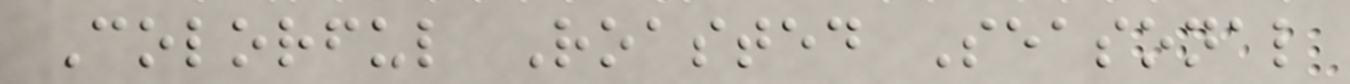Colorful Roasted Seasonal
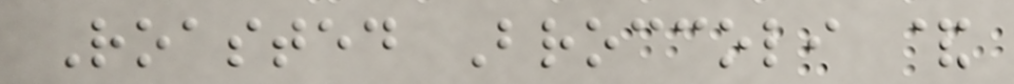Roasted Broccoli &
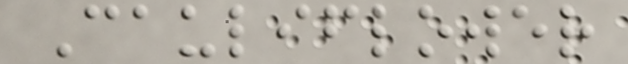Cauliflower
